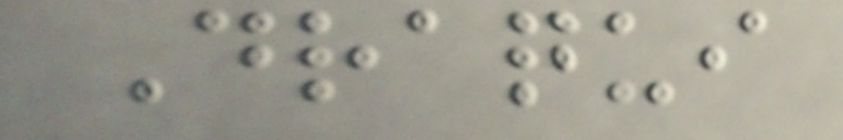Draqui
